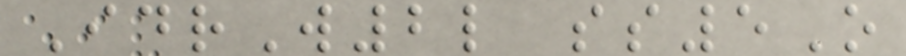IdrW2l ss5O
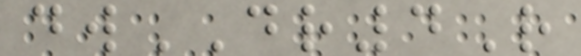dwDR4R
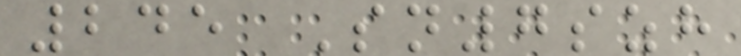245 Sn7szh
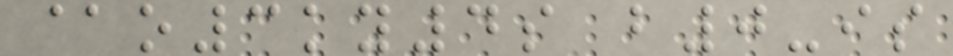@o3ky4s b0-is
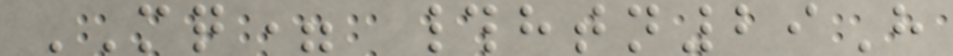MQ= #htn29H
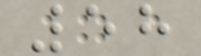58
